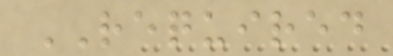REQUIRED
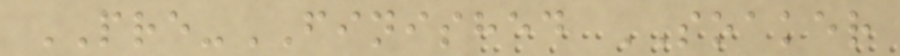PRE-FINISHED SOAKER
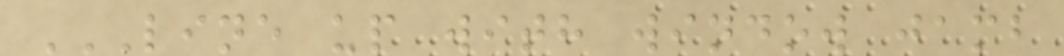LINE UP WITH WINDOW JAMB
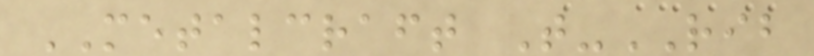METALCRAFT T-RIB
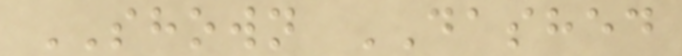SHOWN DASHED
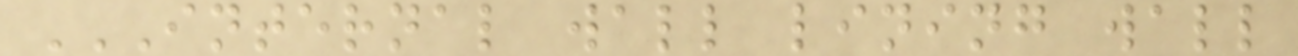INTERNAL WALL LINING WALL
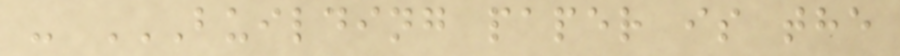- BUILDING PAPER IS THE
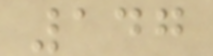147
